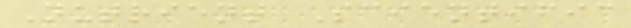Nutrient Scientific
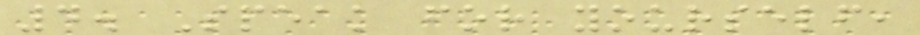4. Speak for yourself,
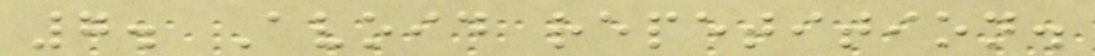7. Avoid repetition.
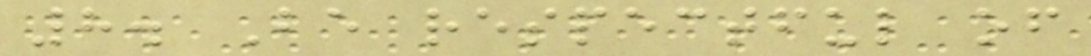8. Be respectful of
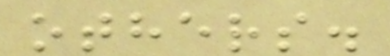others.
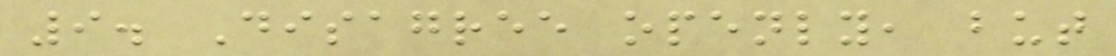9. Disagree openly, but
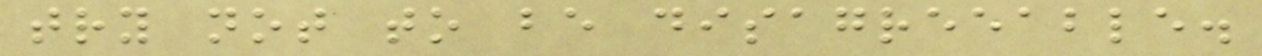try not to be disagreeable.
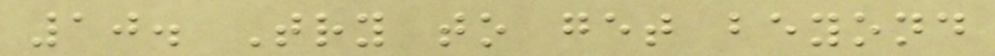10. Try to get beyond
